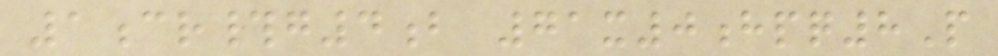1cr#g4b 71x0hpq8P
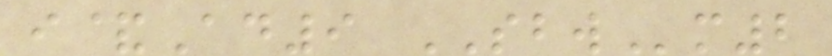i&Ad9 SBWm2
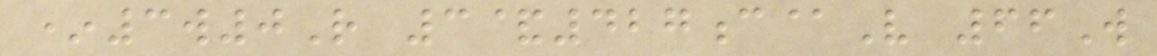*3w0R 3&427c@V 66W
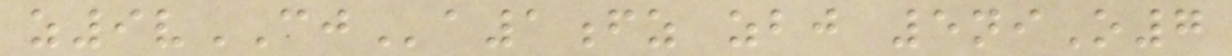z9vCJa1fz zbj 5niO7
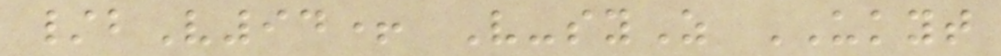/bV94+ V-syZ UKYT
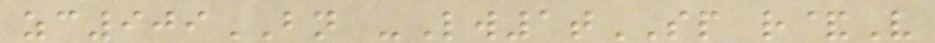zc909BN -Lw1tSP r&V
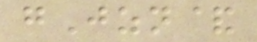gJzn&
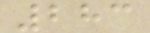283
